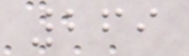269
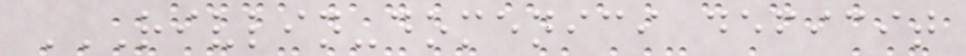RIVLIN-DOMENICI DEFICIT
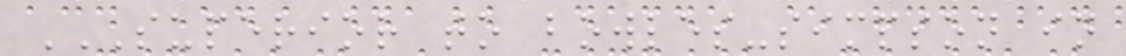SUPERIOR TO BOWLES-SIMPSON IN
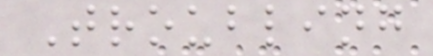Troubling
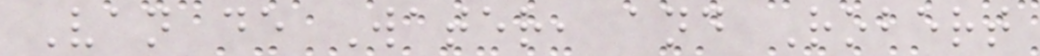Van de Water, and Robert
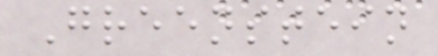Greenstein
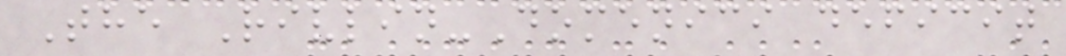The Rivlin-Domenici deficit
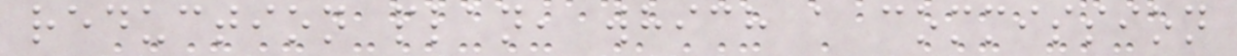reduction plan, which a commission
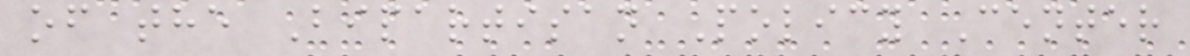of the Bipartisan Policy Center
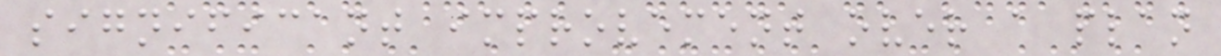significant improvement over a plan
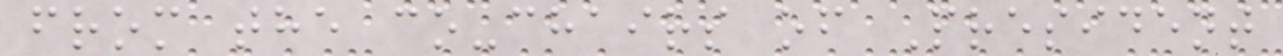from the co-chairs of President
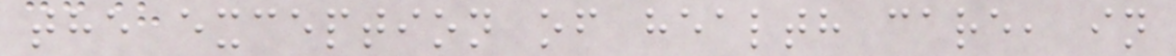the exception of health care, in
